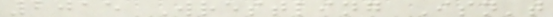2015 Wrestling Isn't
